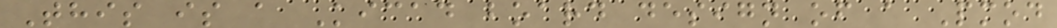This is a Kicad board design of a Pmod
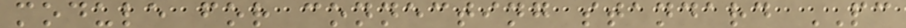module for connecting standard PC
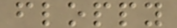floppy
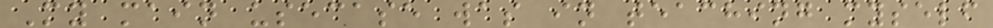My main usecase was in teaching myself
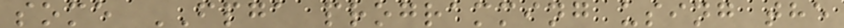some FPGA programming using the
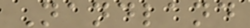Nandland
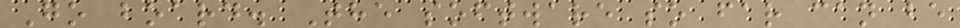Go board. The software so far can be
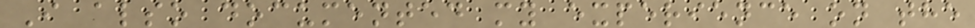I also documented my experience on the
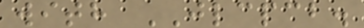with JLCPCB.
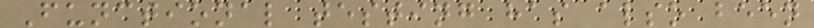Functional testing has also been
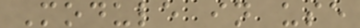Module in use
